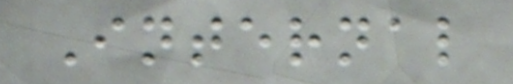Internal
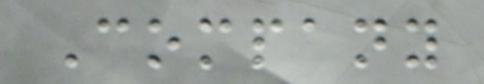Company
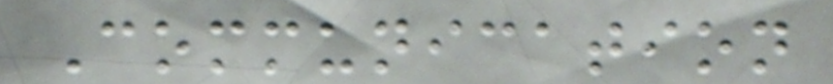Communication
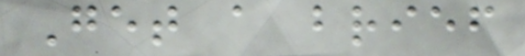Get a brief
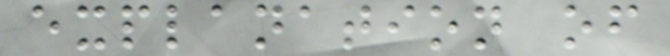explanation of
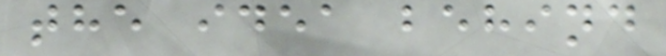the idea behind
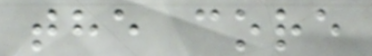the core
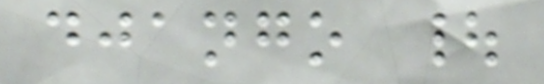django |
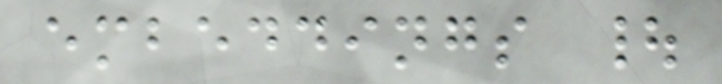embeddings |
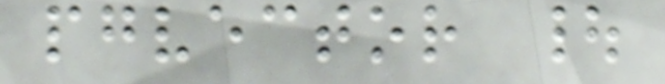pgvector |
